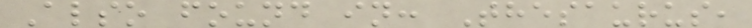Also found in: Thesaurus,
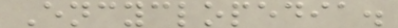Encyclopedia.
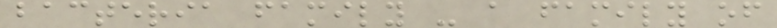bacteria family - a family of
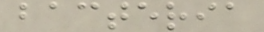bacteria
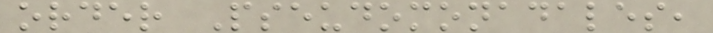order Pseudomonadales,
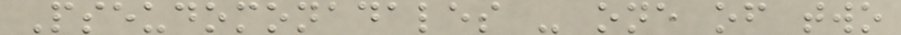Pseudomonadales - one of two
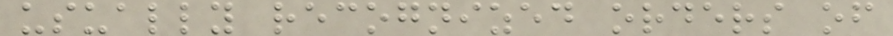usually recognized orders of
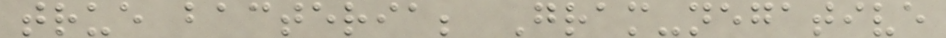true bacteria; Gram-negative
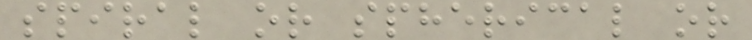spiral or spherical or
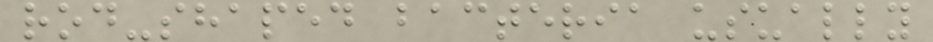rod-shaped bacteria usually
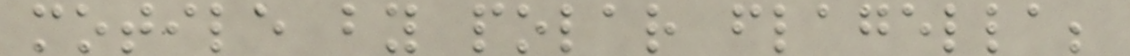motile by polar flagella;
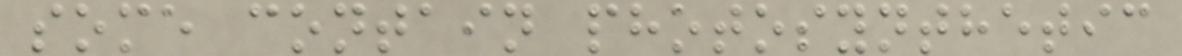some contain photosynthetic
